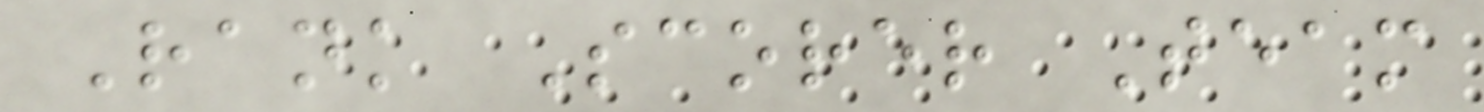Rank Scorer Team
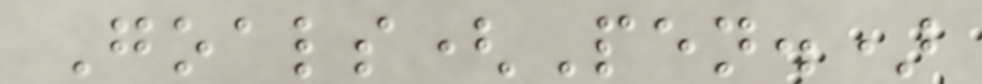Goals(Pen.)
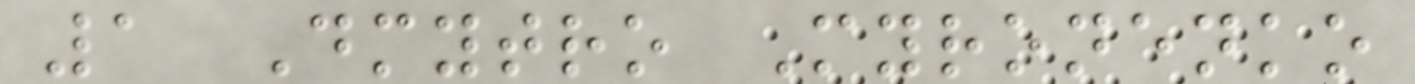1 Dmytro Myronenko
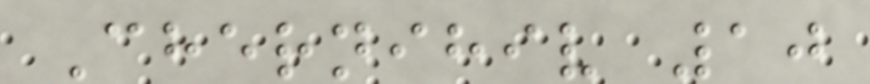Chernihiv 10
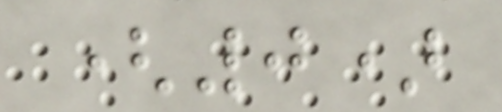(0)
